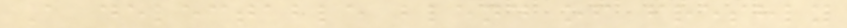A delectable blend of freshly
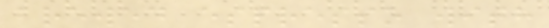brewed espresso with
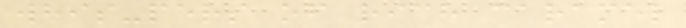whis-pers of rich caramel
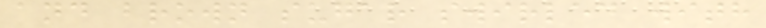and brown sugar swirled with
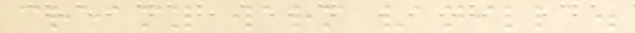creamy warm vanilla.
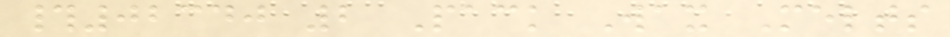#02340 2 Pack Wax Melts
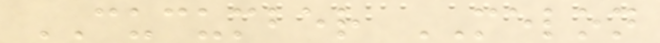CUCUMBER MELON
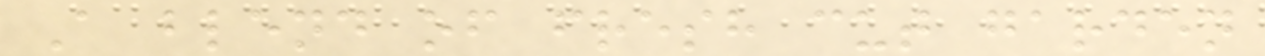A blend of fresh cut garden
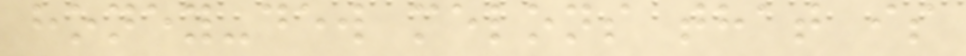honey-dew melons that is
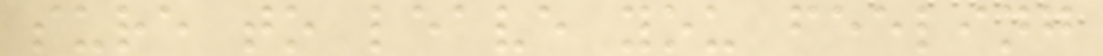sure to leave you feeling
